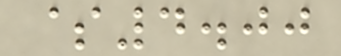$4.00
